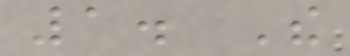1. The
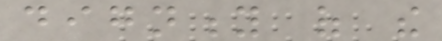dignity of the
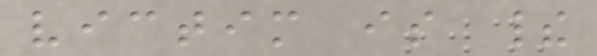victim is their
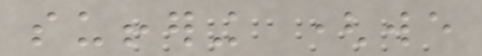suffering (we
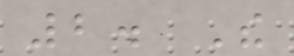2. The
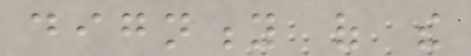dignity of the
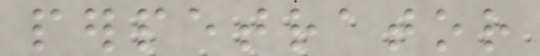perpetrator
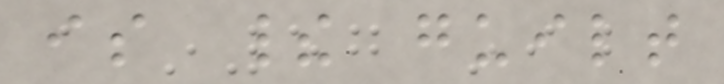is their guilt
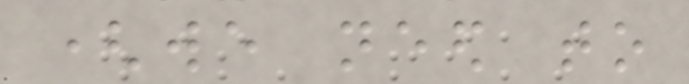(we need to
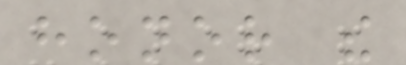honor the
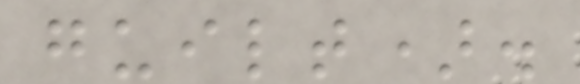guilt).
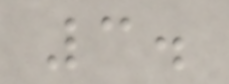3.
